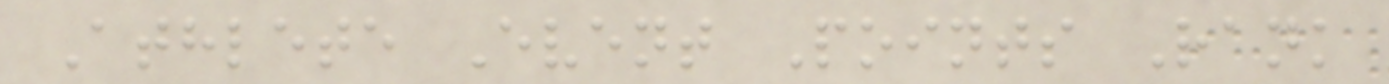Athlete Event Points Rank
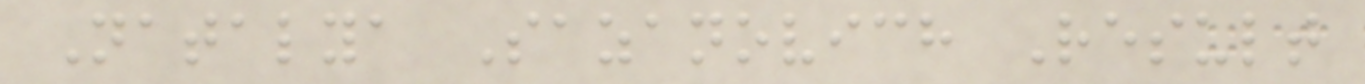Natalya Sazanovich Result
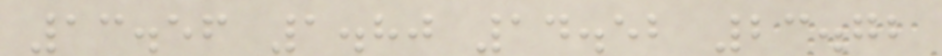13.56 1.80 14.52 23.72
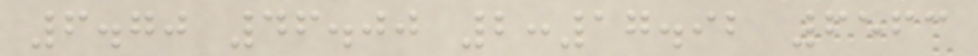6.70 46.00 2:17.92 6563
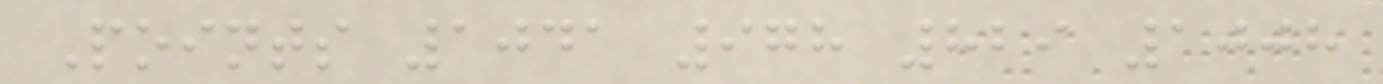Points 1041 978 829 1008
